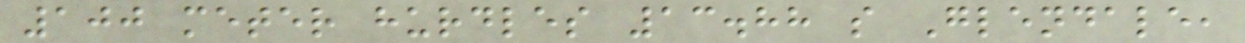100 meter hurdles 13.88 s Glendale,
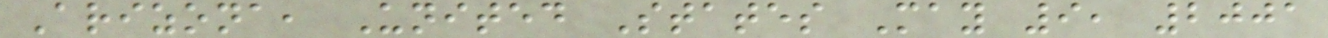Arizona, United States May 9, 2001
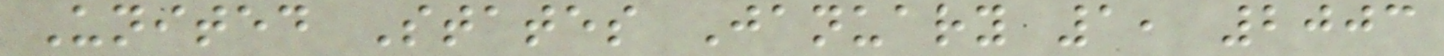United States January 1, 2003
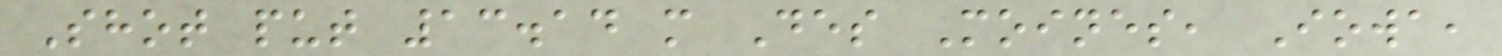Shot put 13.14 m Des Moines, Iowa,
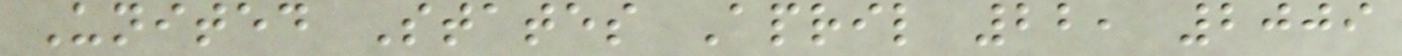United States April 22, 2009
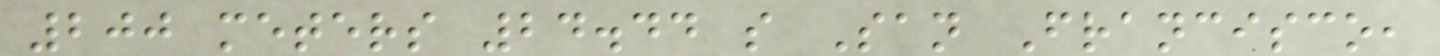200 meters 24.44 s San Francisco,
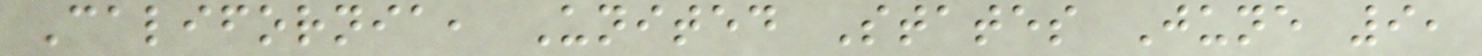California, United States June 9,
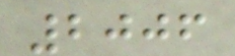2006
